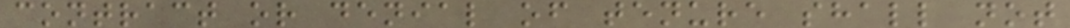contract or denial of tenure shall not
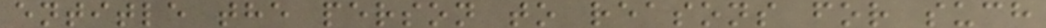entitle the person to reasons for such
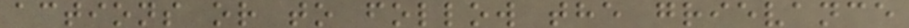actions or to follow the grievance
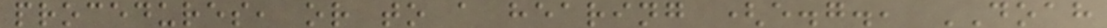procedures, or to a hearing (e.g., DOAH
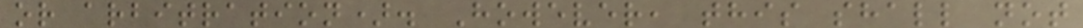or arbitration). However, this shall not
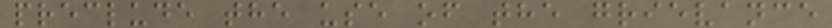preclude the use of the grievance
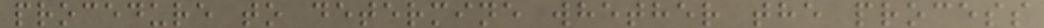procedure to determine whether the process
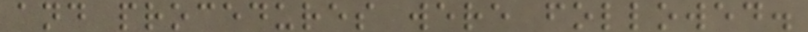and procedures were followed.
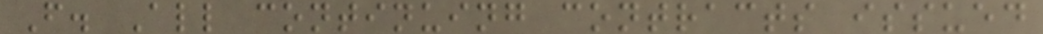F. All continuing contracts issued
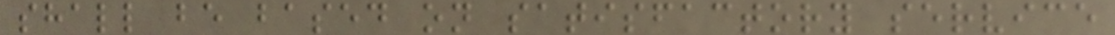shall be based on satisfactory service
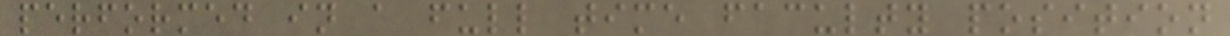performed in a full time faculty position
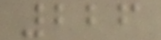226
